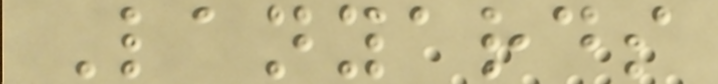Lanyards
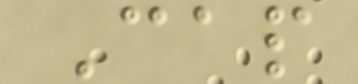Cap
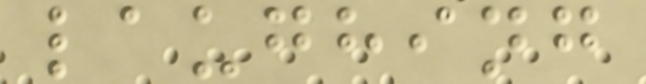laughing
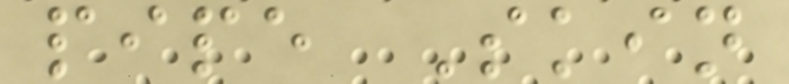pipe Skin
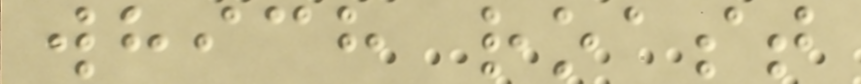which roast
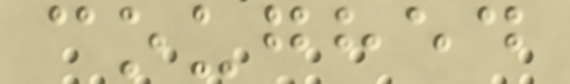coughed
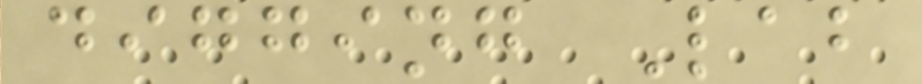digging Lab
